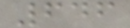646
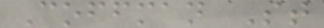Coffman St
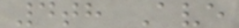4th Ave
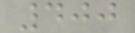400
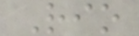Rio
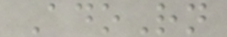AdoRn
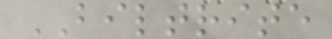BILTRITE
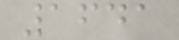1641
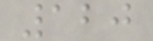120
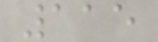115
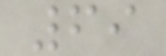69
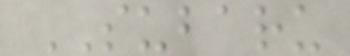SUBARU
